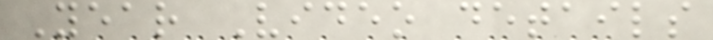Year Video details
